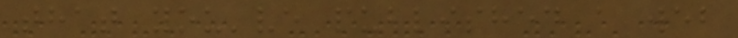that you've published a web
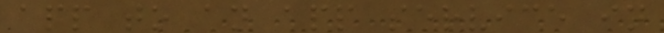app to an app service in
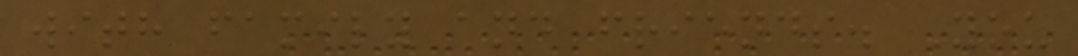with family and friends. You
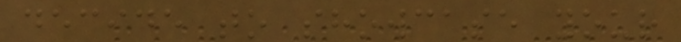decide to showcase your
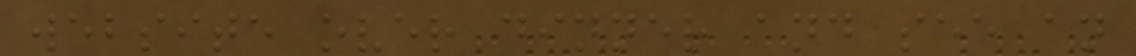website over dinner and see an
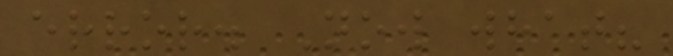error. Now what?
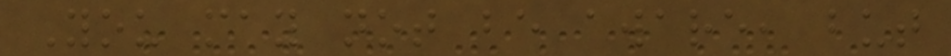You may not be aware, but
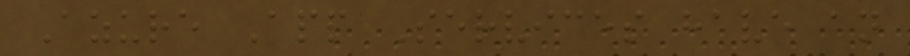Azure App Services have an
